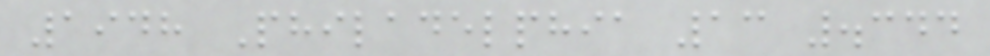1948 Philadelphia 13 .344
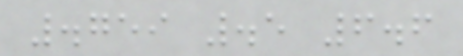.759 .5 6.6
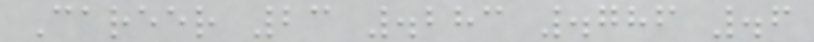Career 23 .283 .786 .6
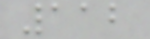112
